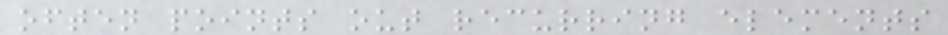often points out recurring elements
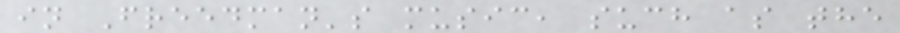in Freedman's music, such as the
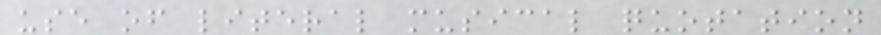use of literal musical quotation
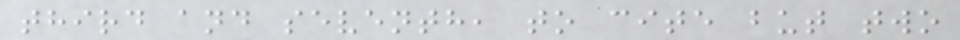third and seventh, to cite but two
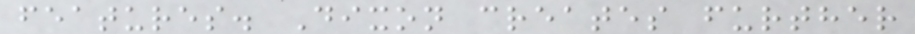features. Dixon creates further
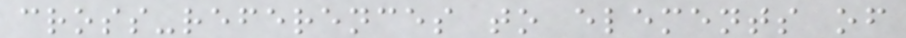cross-references to elements of
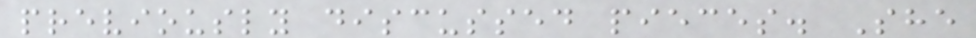previously discussed pieces. She
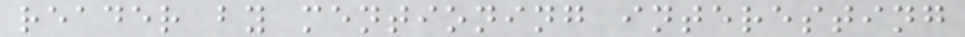reader by mentioning interesting
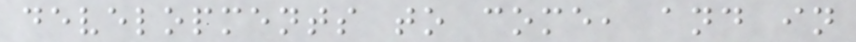developments to come, and in
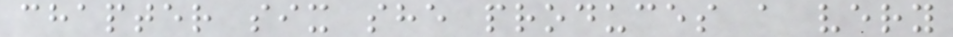chapter six she produces a very
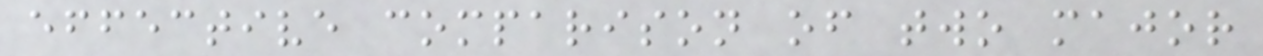effective comparison of two major
